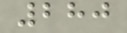280
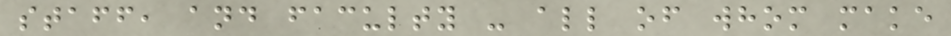staff, and faculty - all of whom make
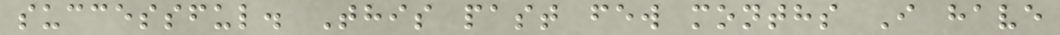successful. This past few months I have
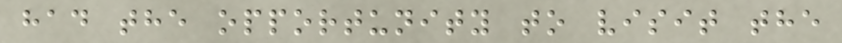had the opportunity to visit the
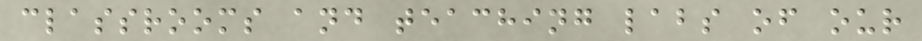classrooms and teaching labs of our
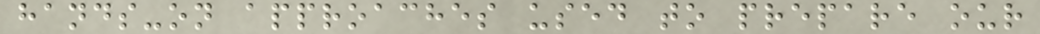hands-on approaches used to prepare our
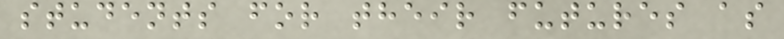students for their futures as
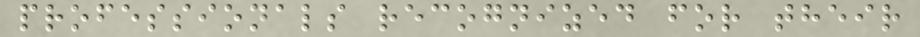professionals recognized for their
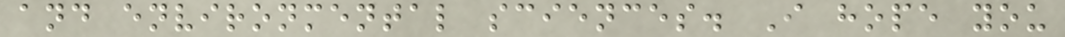and environmental sciences. I hope you
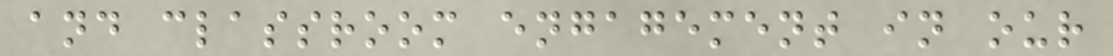and classroom engagement in our
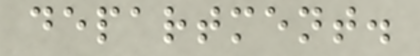department.
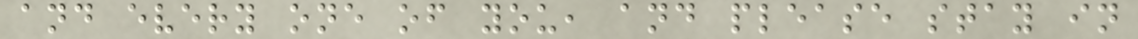and every one of you, and please stay in
